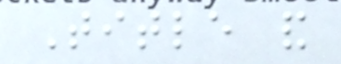Title and
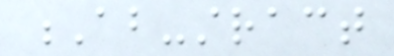Ab-stract
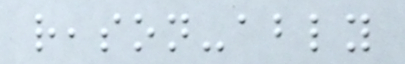reason-ably
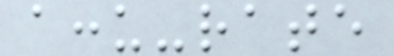accu-rate
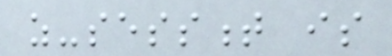as-sessment is
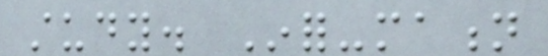study. Infor-mation
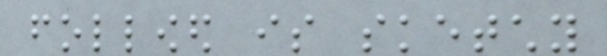followed is sketchy
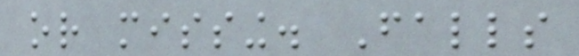or missing. Falls
